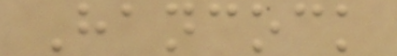Hancock
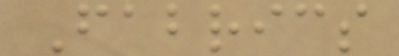Fabrics
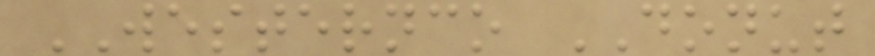WESTERNCO DONUT
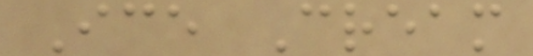Ice Cream
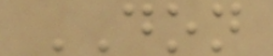DON
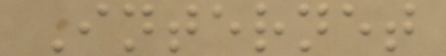Internet
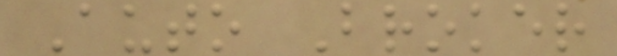Auto Broker
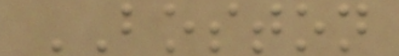BOSTON
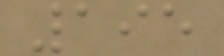195
